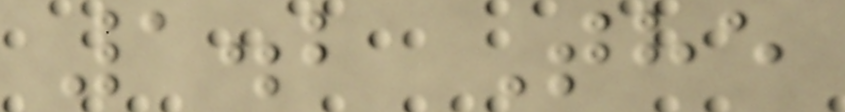1.2 The
